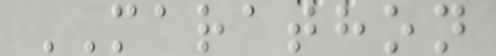MARATHON
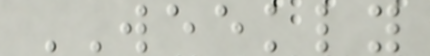WEEKLY
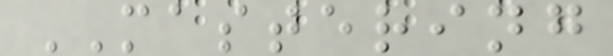MASTERING
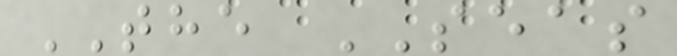THE SEAS
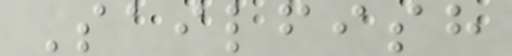Sailfish
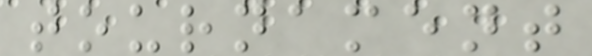tournament
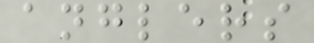anglers
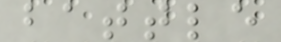battle
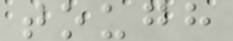tough
